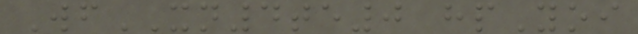WfXN4te0 hpYoi
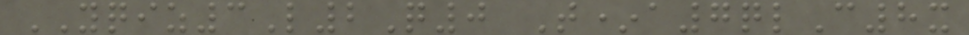YQIZ3L2Q0 T*a7qlC8x
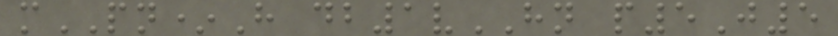mPN*H db1vHN p5J5
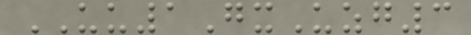UU1GxUzg3
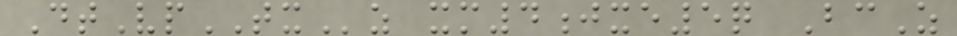DtVpTXz xm4jxe5q BcZ
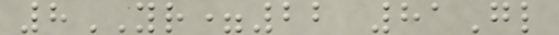8YR=22 81Gl
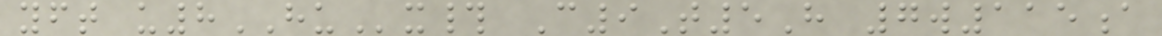yft u8HUx# C9T5H 7w115a
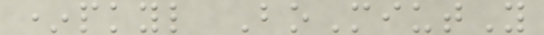*pkyl BoMiutY
